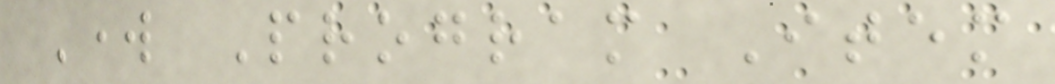Work Program Item
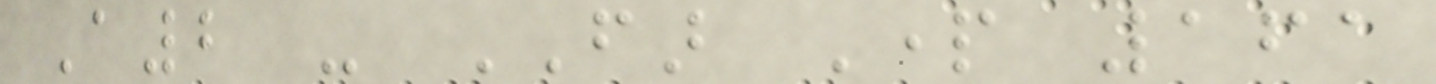A2 - FAR Part 161
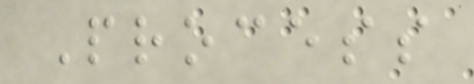Process
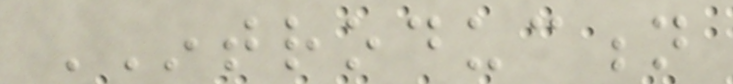INTRODUCTION
